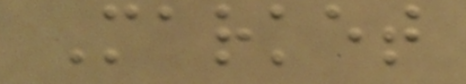Market
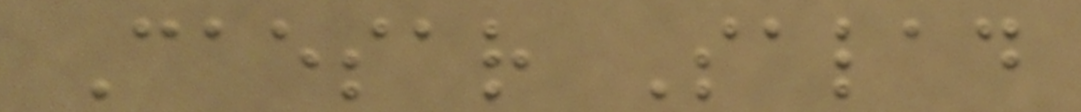Caesar Salad
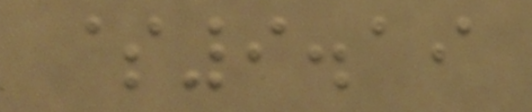$9.19
